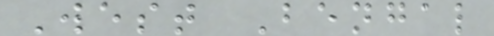West Bengal
